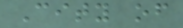City of
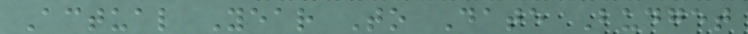Actual Year To Date Budget
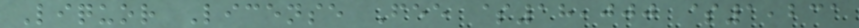Liquor License Fee $18,000 $1,231
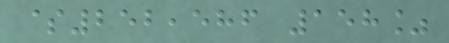$252,586 158%
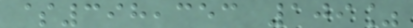$398,353 109%
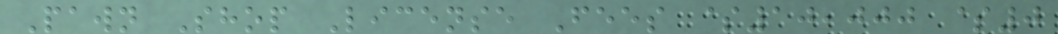Pawn Shop License Fees $10,000 $0
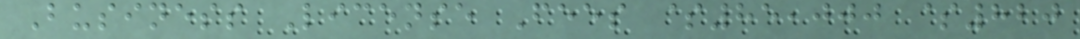Business License Fees $85,000 $820
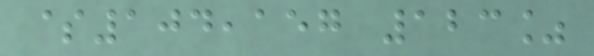$104,157 123%
